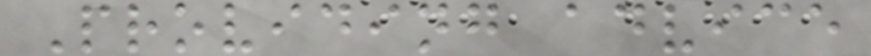Providing advice
